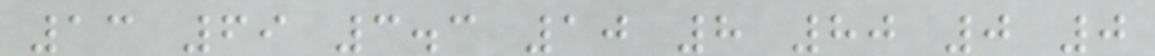13 69 3.3 10 8 80 0 0
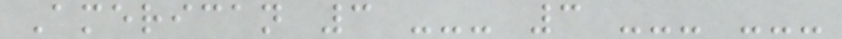American 3 --- 3 --- ---
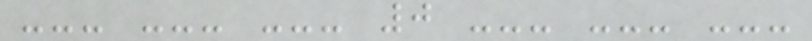--- --- --- 0 --- --- ---
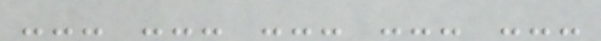--- --- --- --- ---
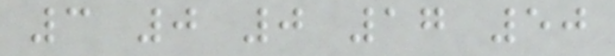3 0 0 17 50
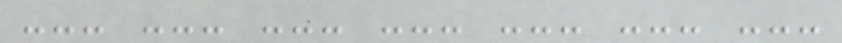--- --- --- --- --- --- ---
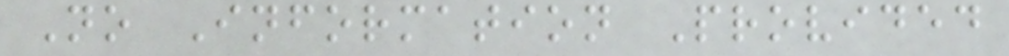No Information Provided
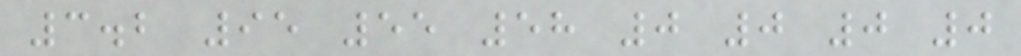3.2 95 55 58 0 0 0 0
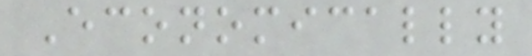Economically
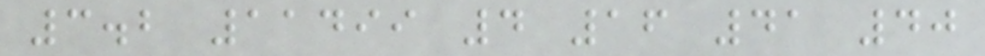3.2 11499 4 16 41 40
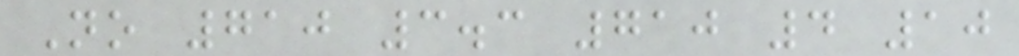No 710 3.3 710 4 10
